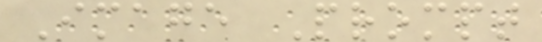Image Prompt
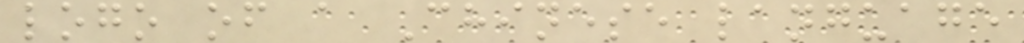logo of a Chinese language
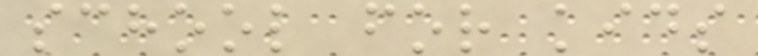school for kids
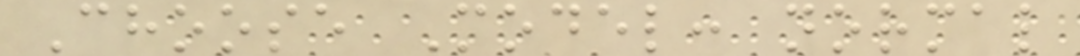Choose Model: normal
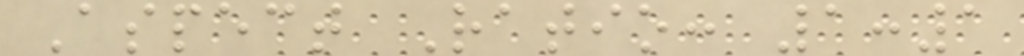Aspect Ratio: 1:1
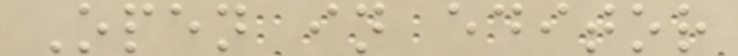Open in editor
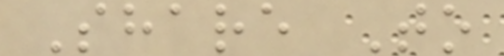Share To
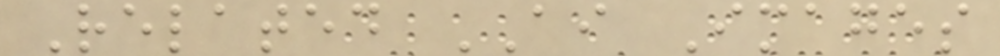Related AI Images
